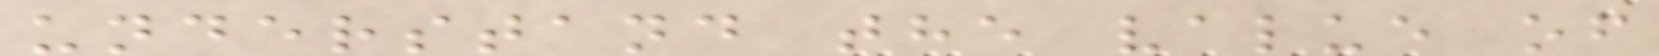understand the value of
